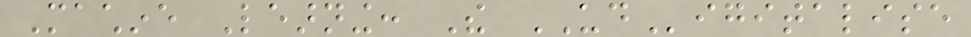Machine Learning: The UDigitalise
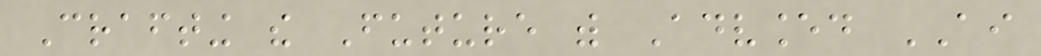Crafting the Future with Advanced AI
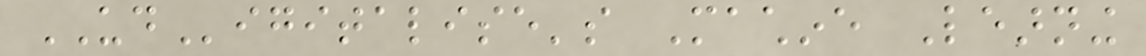UDigitalise's Machine Learning
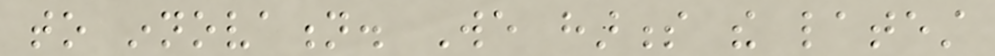to innovation. We harness the latest
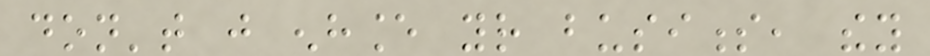don't just enhance your business, they
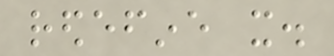redefine it.
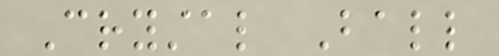Crystal Ball
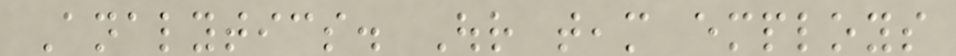Analytics. Our team employs
